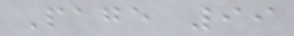Page 99
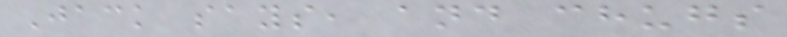Jack says, and chugs
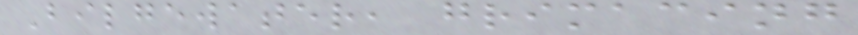Bilgewater, grimacing
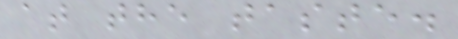at the taste.
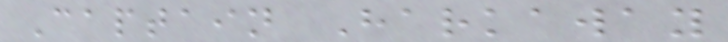Captain Harkaway
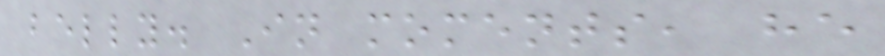belly. In moments, he
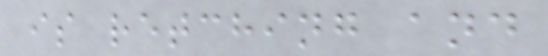is retching and
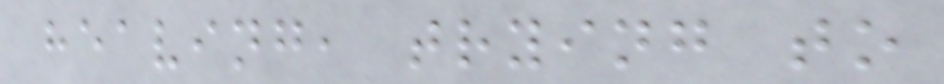heaving, trying to
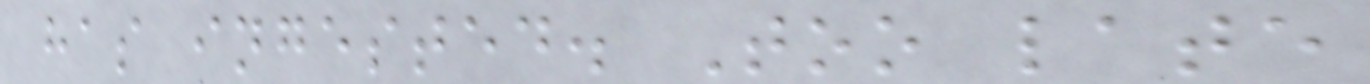has ingested. Too late
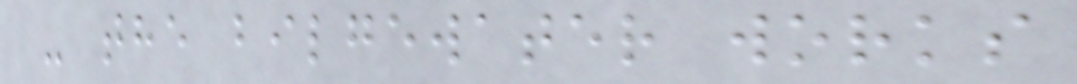- the bilgewater works
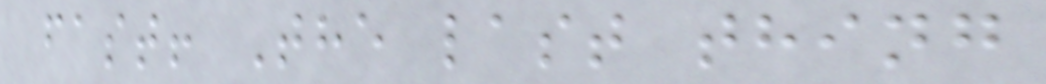fast! The last thing
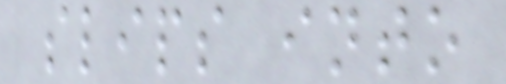slips into
